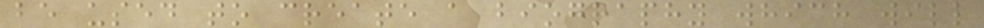be used to create a biography which will
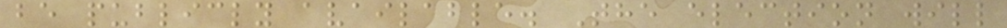be publicly available. The election will
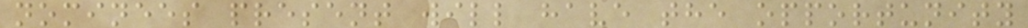nominees present will have the opportunity
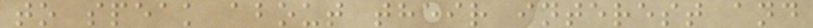to speak about their interest and
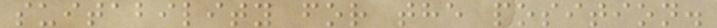suitability for the position.
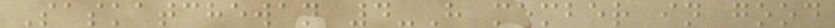Saskatchewan 4-H member in good
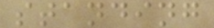standing
